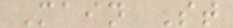Main St
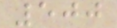500
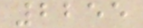2255
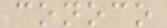conoco
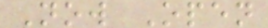Now Open
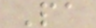Pa
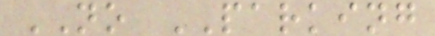NO PARKING
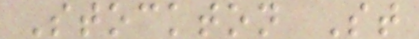Stockton St
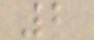2
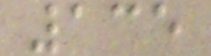135
